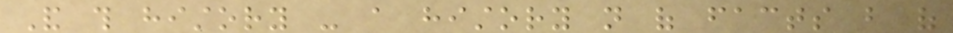And this history - a history not of facts but of
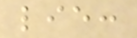lie:
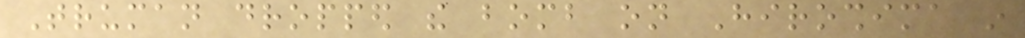Truman dropped the bomb on Hiroshima in
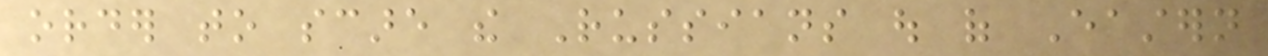order to scare the Russians out of Eastern
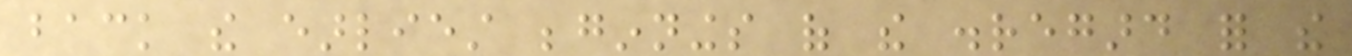back the earliest beginnings of the disregard for the
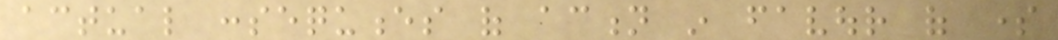actual consequences of action in favour of some
